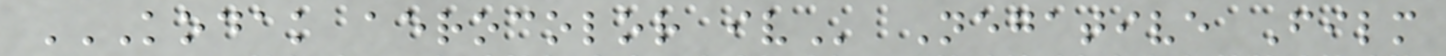KODAK AEROCOLOR IV Negative Film
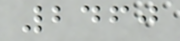2460
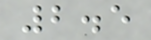2.5
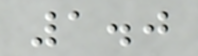1.0
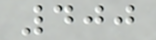400
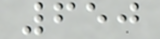650
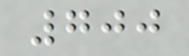700
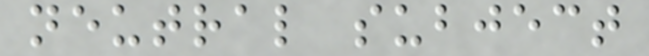neutral subject
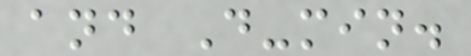and D-min.
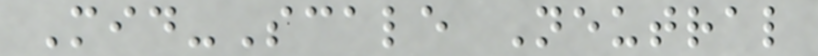Mid-Scale Neutral
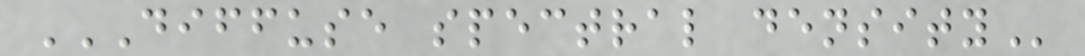DIFFUSE SPECTRAL DENSITY
